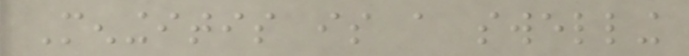Meningitis is a swelling
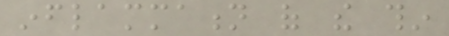inflammation of the thin
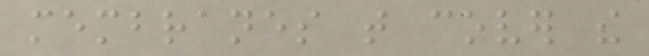membranes that cover the
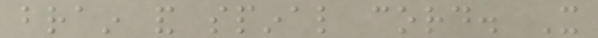brain and spinal cord. It
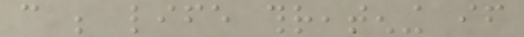can be life threatening if
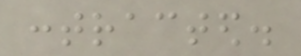contracted.
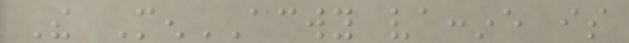The MenACWY vaccine is
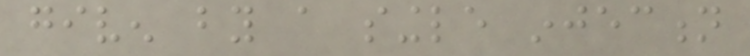given by a single injection
